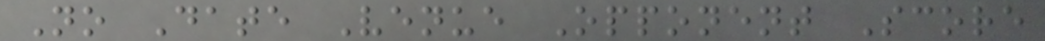No Date Venue Opponent Score
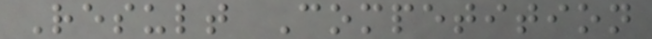Result Competition
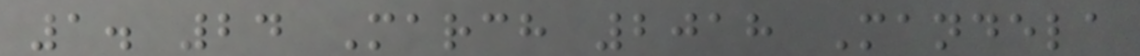1. 24 March 2018 Mandela
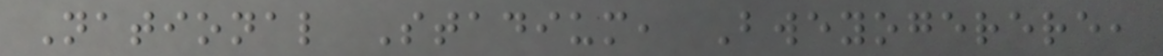National Stadium, Bweyogerere,
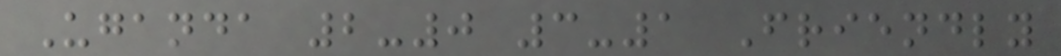Uganda 2-0 3-1 Friendly
